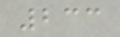233
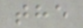the
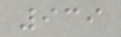939
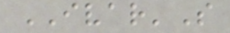IVAR'S
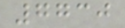7730
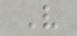V
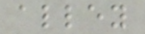alley
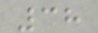38
